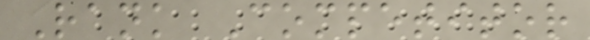Rank Competitor
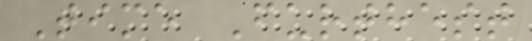Time Furthest
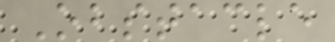Obstacle
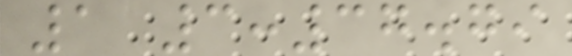1 3:37.79
